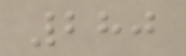280
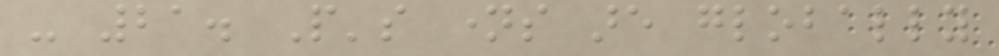- 21. People's names are globally
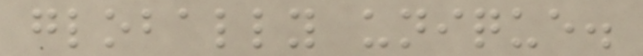globally unique.
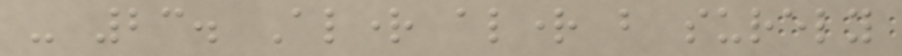- 23. Alright alright but surely
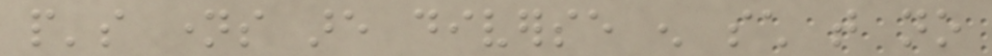people's names are diverse enough such that no
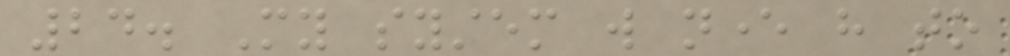24. My system will never have to
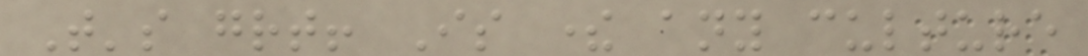That's great! Is there any culture
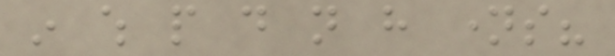in which people do not have names?
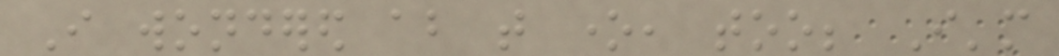I wondered about that one, too; I'm
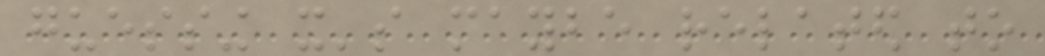guessing it's maybe related to
